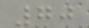70
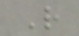R
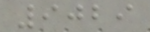9029
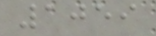1059
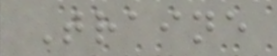Traine
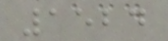1524
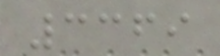3369
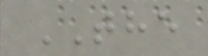THE
